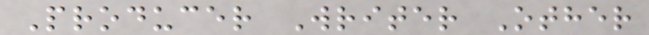Producer Writer Other
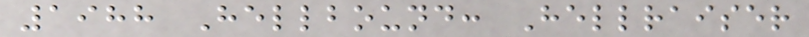1988 Hellbound: Hellraiser
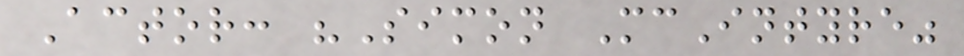Actor: "Simon McIntyre"
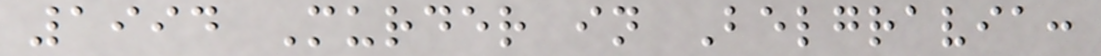1994 Murder in Belgravia:
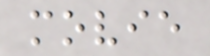movie
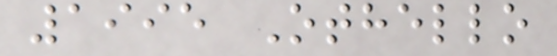1995 Othello
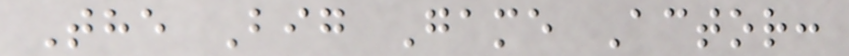The Big Game Actor:
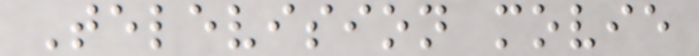Television movie
